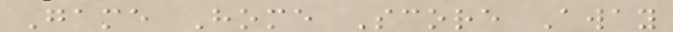Game Home Score Away
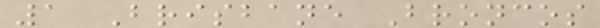1 Brisbane Broncos
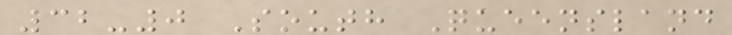32-0 South Queensland
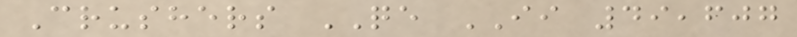Crushers QE II 49,607
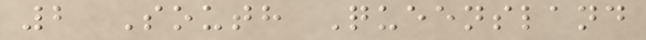2 South Queensland
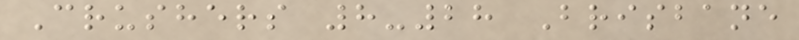Crushers 8-28 Brisbane
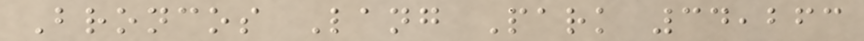Broncos Lang Park 34,263
